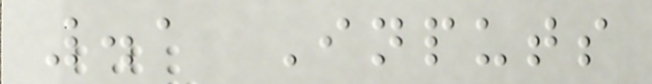.1 Inputs
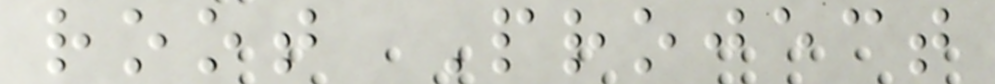root Project
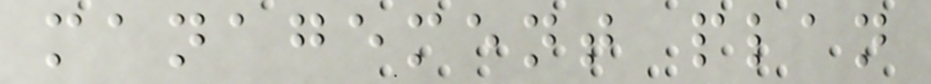management plan
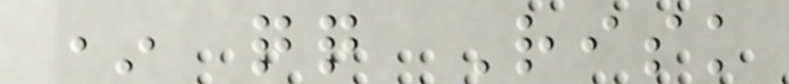* qq Risk
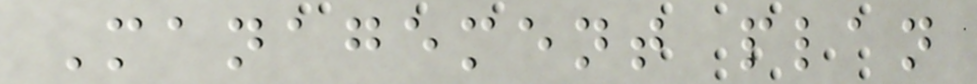Management plan
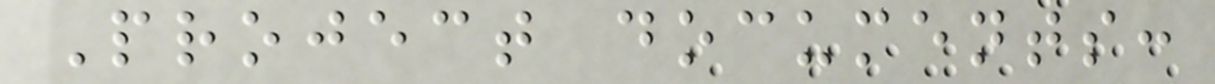Project documents:
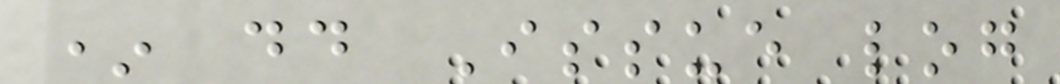* dd Issue log
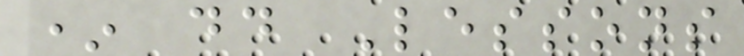* dd Lessons
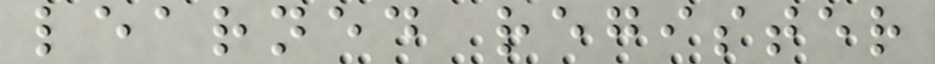learned register
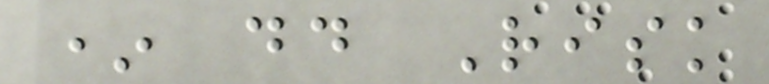* dd Risk
